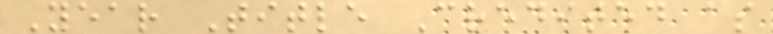Year Title Credited as
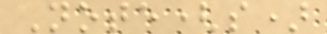Note(s)
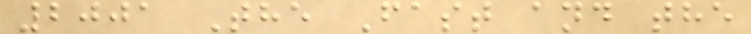2001 The Fast and the
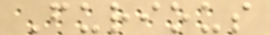Furious
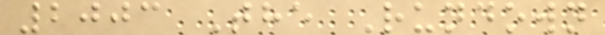2003 The Rundown
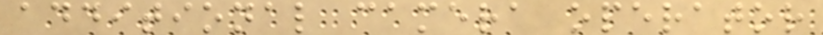additional camera operator
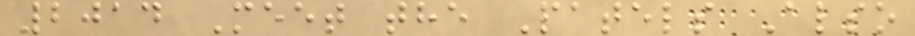2014 Meet the Patels Also
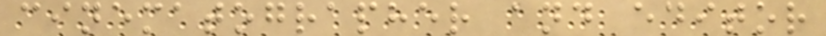cinematographer and editor
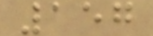157
